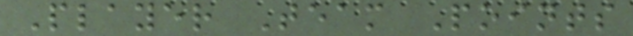Player Team Points
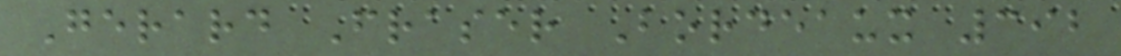Gerard Fraser Bordeaux 392
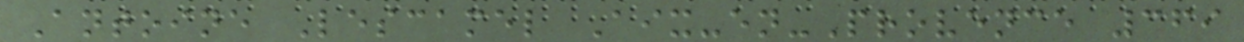Antoine Lescamel Aix-en-Provence 369
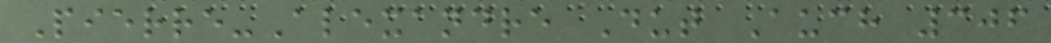Pierre-Alexandre Dut Auch 306
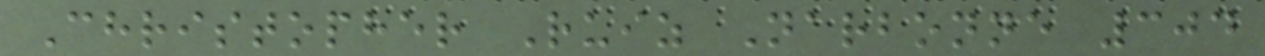Christopher Ruiz Narbonne 304
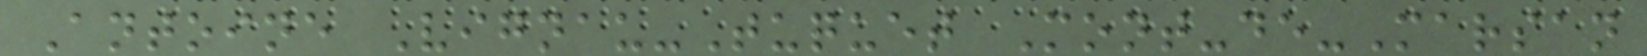Antoine Vignau-Tuquet Mont-de-Marsan
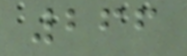266
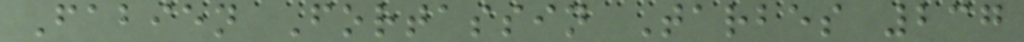Fabien Fortassin Tarbes 237
